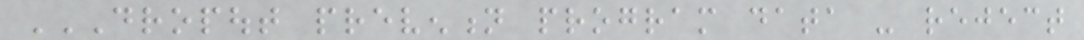DROPOUT PREVENTION PROGRAM DATA - REJECT
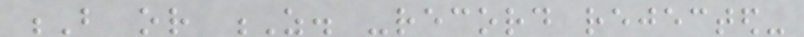B or Z. -record rejected-
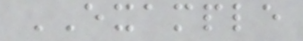EXAMPLE
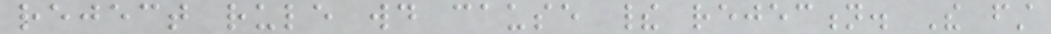reject rule would cause their rejection. The first
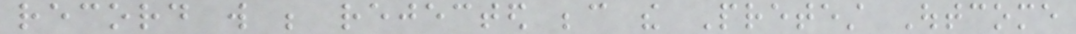record will be rejected because the Pretest Outcome
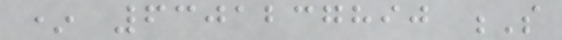* 6301237890 S
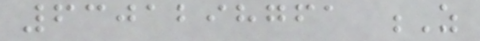6301298761 Z
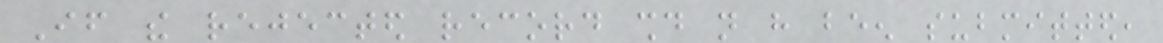If the rejected record should not have been submitted,
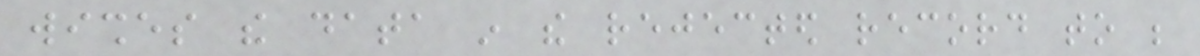wishes the data in the rejected record to be
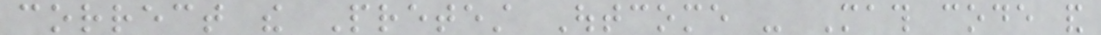correct the Pretest Outcome - Math code and
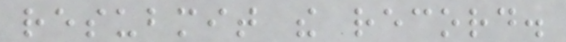resubmit the record.
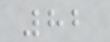82
